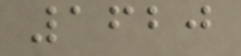1620
